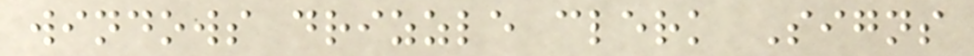windows drizzle clerk Signs
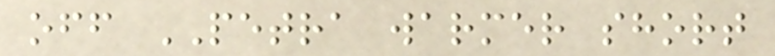off PETRA warmer short
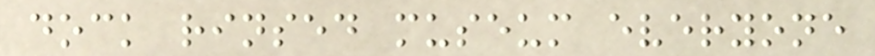dock rinsed museum everyone
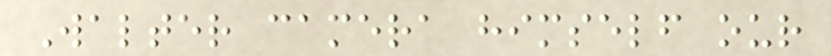Walter camera himself our
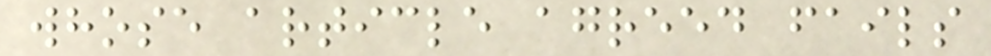whose article agreed fails
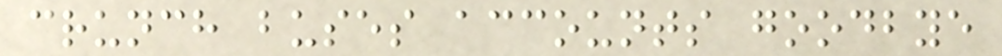crunch buses accounts goodbye
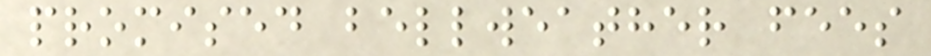promised bellweather fees
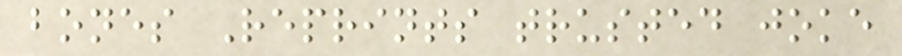bones Reprints trusted joke
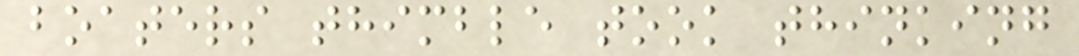boaters thimble took thinking
